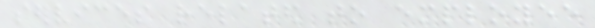services related to employee
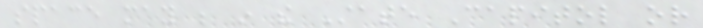space may be in the State Capitol or
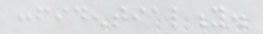confidentiality.
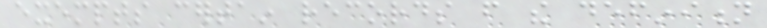exempts certain records from the definition
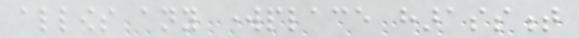allows any workplace harassment
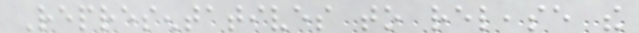Representatives to release the
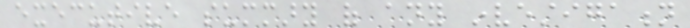executive summary of any investigation
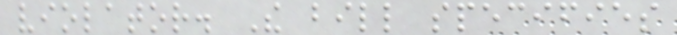violator. The bill specifies
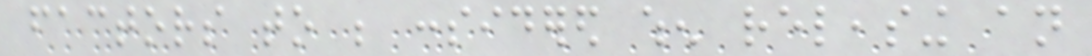factors to be considered when releasing an
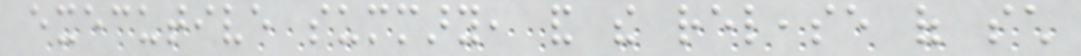executive summary, and the release of such
